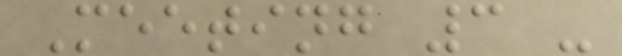Meeting 3 -
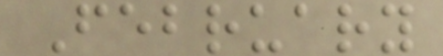February
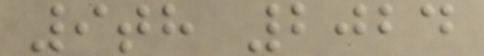9th 2024
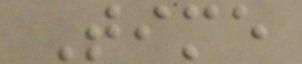Time
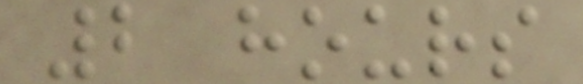2 hours
